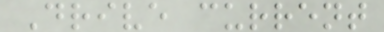Drive current
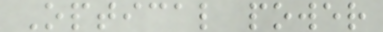Optical power
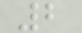2
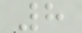8
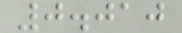0.010
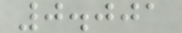0.001
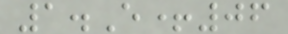1.E+06
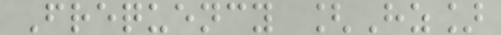Frequency [Hz]
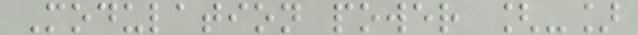Modulation power [-]
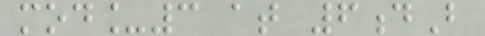mod_3 at 6dB
